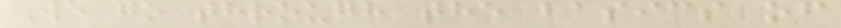We go through the basics of
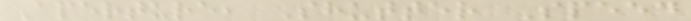Aperture, Shutter Speed
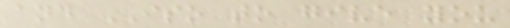and ISO to give you
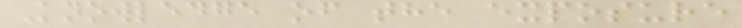Knowledge of the exposure
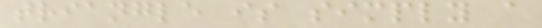triangle is simply a
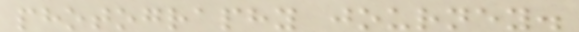photography journey.
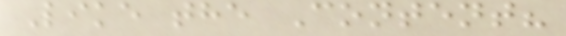Like the Content?
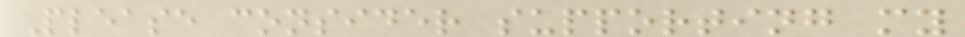Please consider supporting my
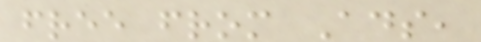free from Ads,
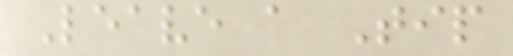Leave a Tip
